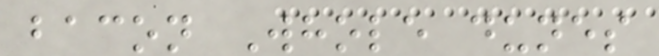bacon Whole dunes
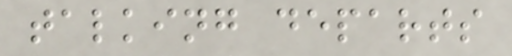talking departs
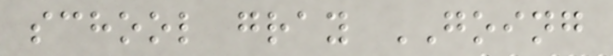school gray GOING
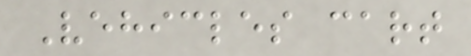Vehicles cart
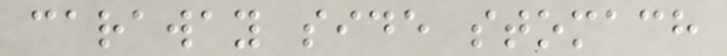caraway side stomach
